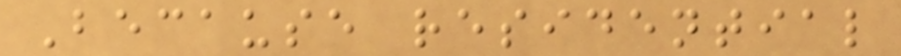Because residential
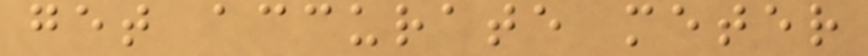get accurate meter
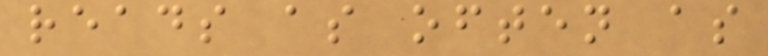reads as often as
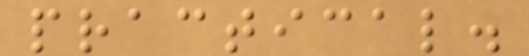practical.
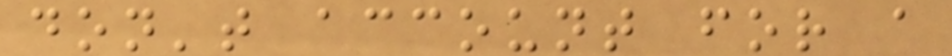don't account for a
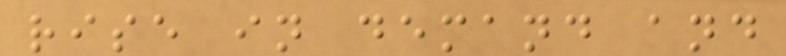rise in demand and
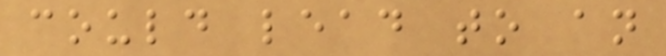could lead to an
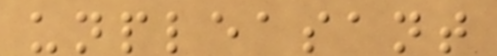unpleasant
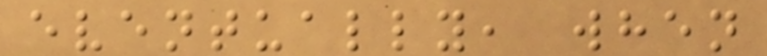eventually, when
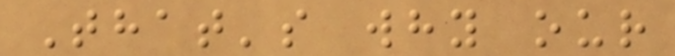That's why our
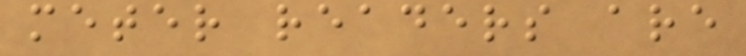meter readers are
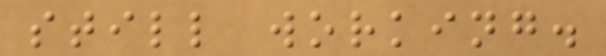still working.
